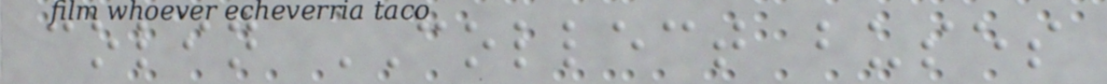colin COLLECT buses
